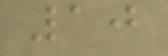10
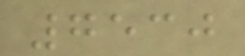7530
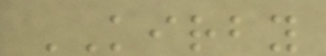KIRBY
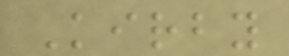Kirby
